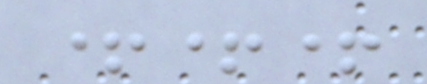+++
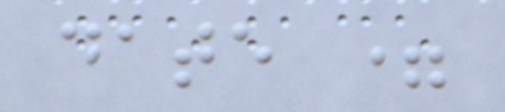date =
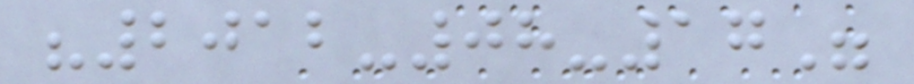"2012-08-17"
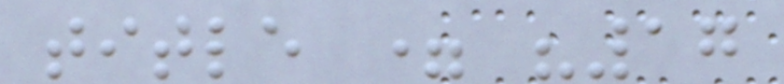title = "17
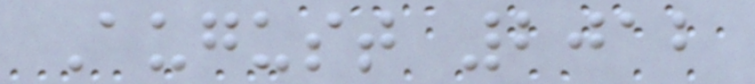August 2012
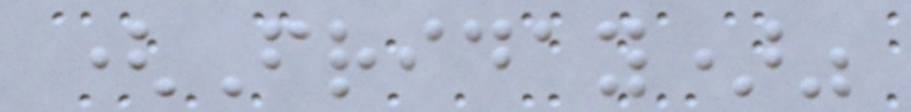(Friday)"
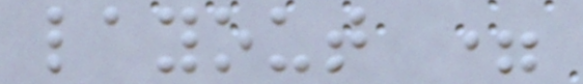layout =
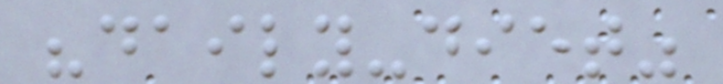"daily-diet"
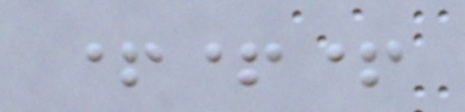+++
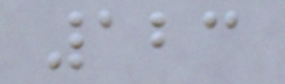123
